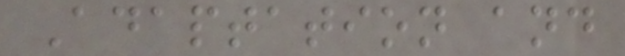Adaptation and
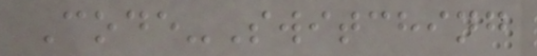Code-Switching
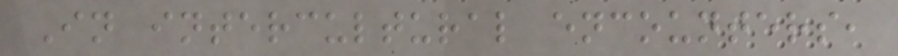In intercultural encounters,
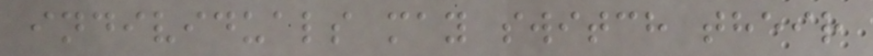individuals may switch their
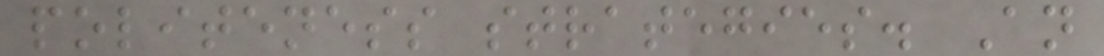politeness strategies. An
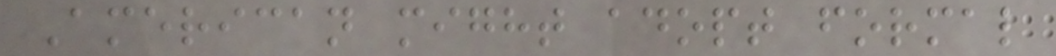American might adopt formal
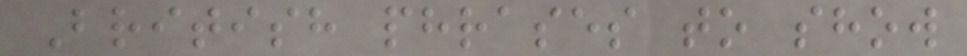British phrases to show
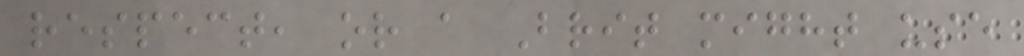respect, or a Brit might use
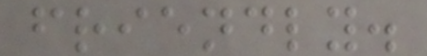friendly.
